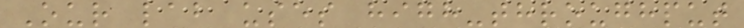Our lab uses high-throughput
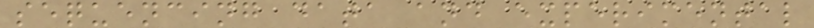sequencing data and experimental
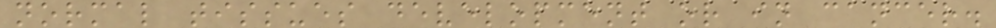normal tissues development or in cancer.
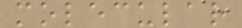molecular
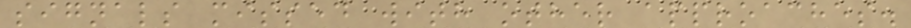signals missed with other approaches.
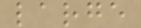large
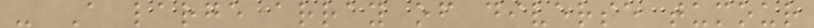- A large array of diverse tumour
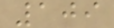109
